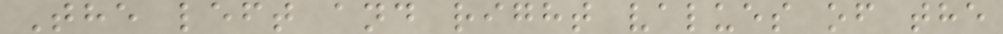The left and right values of the
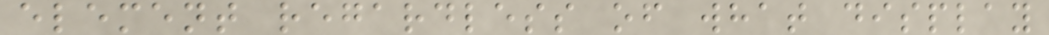element regardless of what display
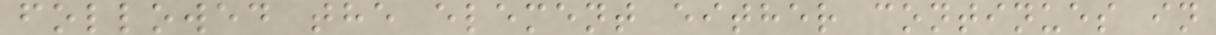followed the element either continues in
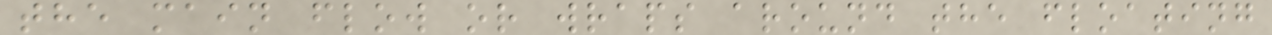the main flow or wraps around the floating
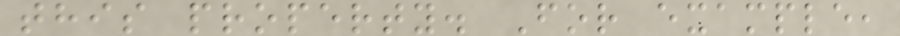this property. For example,
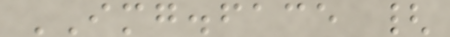IMG.face {
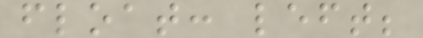float: left;
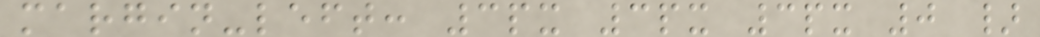margin-left: 3px 3px 3px 0 }
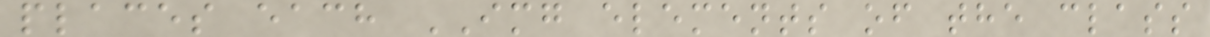places each IMG elements of the class
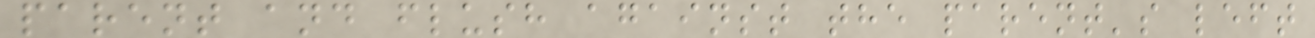parent and flush against the parent's left
